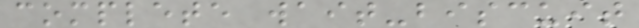complete wait-biscuit
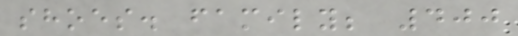shoes. family; 400
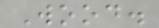Wood.
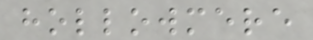hollowmere
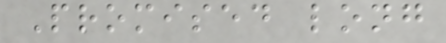Promised long
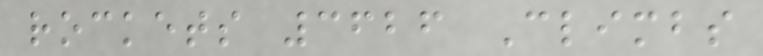rockets 3626 Climbs
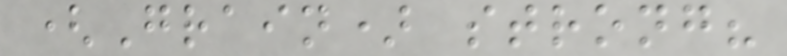(Grain) strong?
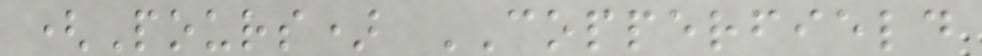(Pours) COPPERFIELD
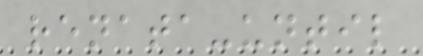renata-until
